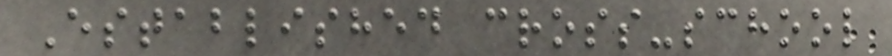Established cross-school
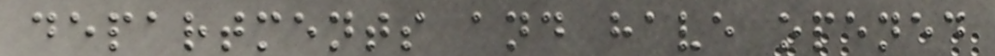departments and have opened
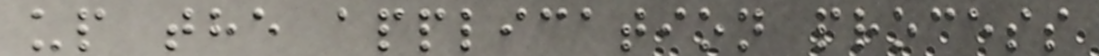up the application process
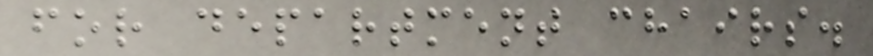for department chairs.
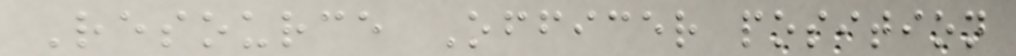Resource Officer position
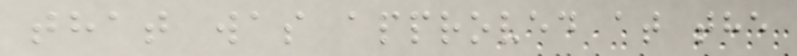that was approved at the
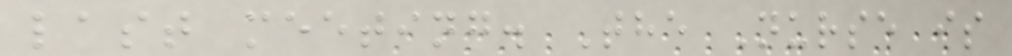last meeting. The Nurse is
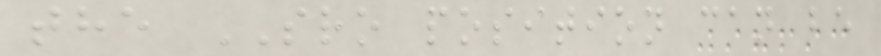the SRO position can be
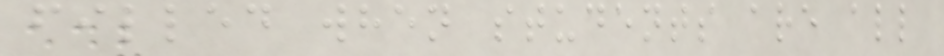filled when students are all
